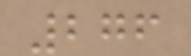276
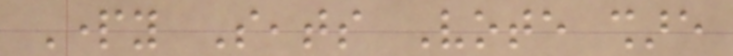Party Seats Vote share
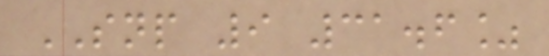SNP 9 31.6%
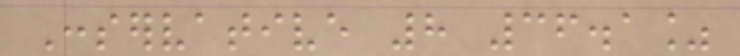Conservative 8 36.1%
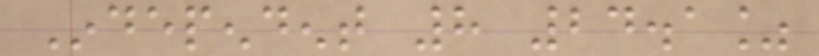Independent 8 24.1%
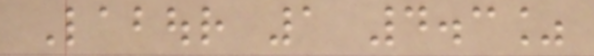Labour 1 4.3%
